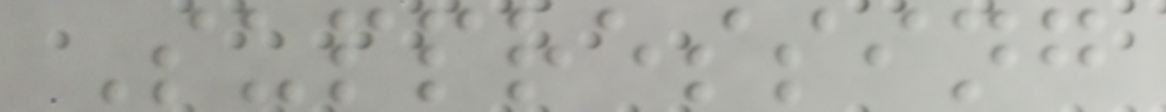Suppressing
